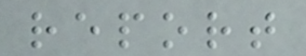report
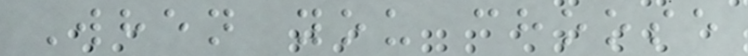When you choose
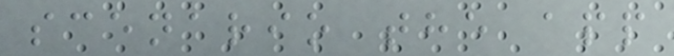scenario the app
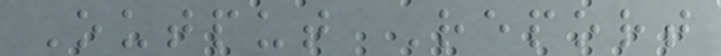Output Report
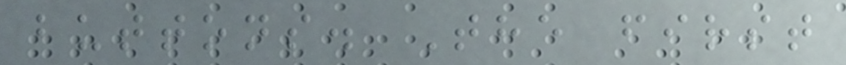buttons. The first
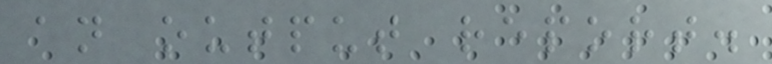an output report.
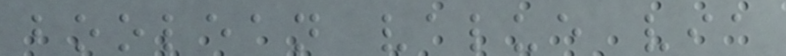boolean value via
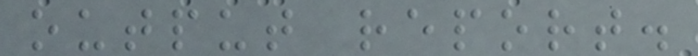output report.
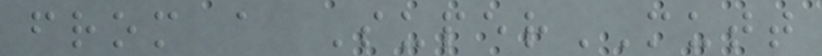from a SuperMUTT
